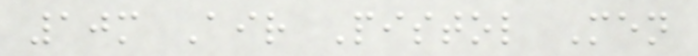10m Air Pistol Men
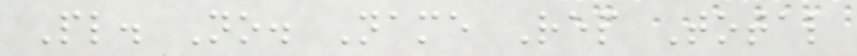Pl. No. Name Rep Total
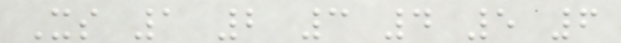Xs 1 2 3 4 5 6
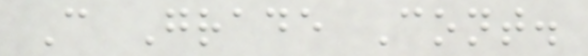C Grade Cont.
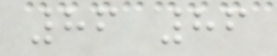86 86
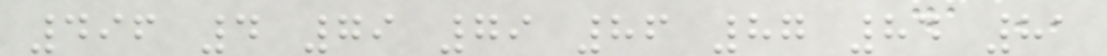496 4 79 79 86 87 84 81
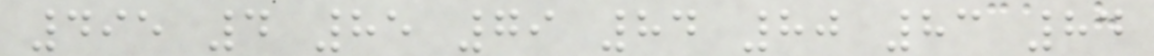495 4 85 79 84 80 83 84
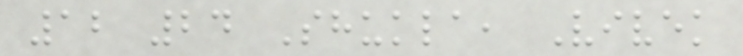12 24 Shukla, Vivek
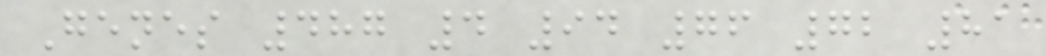Genes 487 4 94 76 72 81
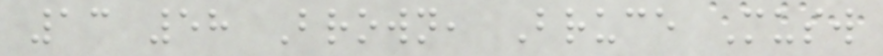13 58 Brown, Bruce Musw
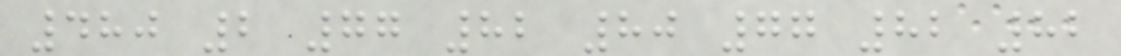480 2 77 82 80 77 82 82
